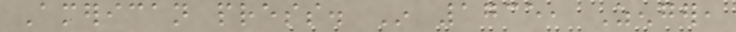American press. In 1735, Zenger,
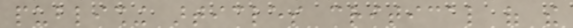publishing articles critical of the
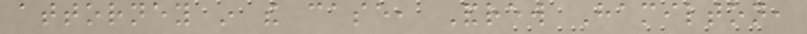attorney in the case, Andrew Hamilton,
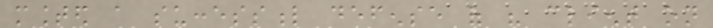mounted a successful defense of his client on
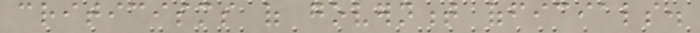criticisms of government officials.
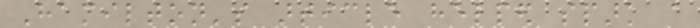Hamilton's article helped spark a
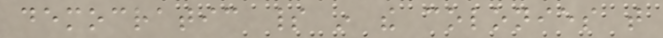democratic spirit in the colonies that
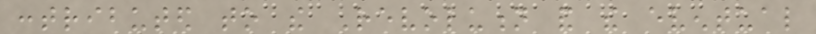contributed to the Revolution and the eventual
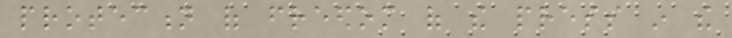protection of freedom of the press in the
